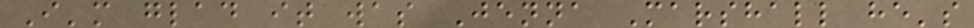I'm glad it was Jenna Marshall he's
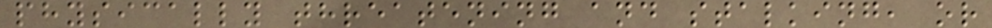physically threatening and stalking, or
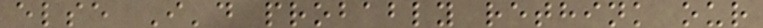else I'd probably rethink our
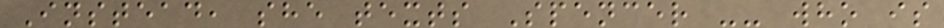Instead, she texts Spencer -- who is
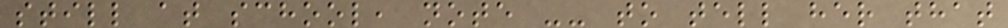still at school, note -- to tell her that
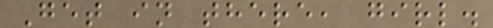Get in there, girl.
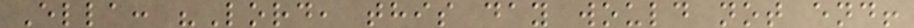Ella: "Lord, this day would not end!
